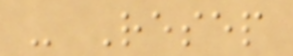- Resep
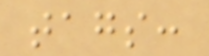tags:
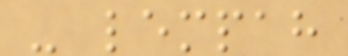- lempah
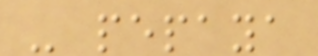- pepaya
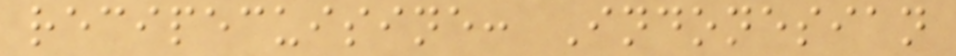recipecuisine: Indonesian
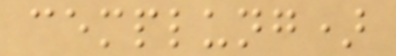cemplung)
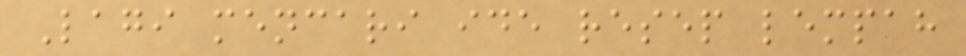Lagi mencari ide resep lempah
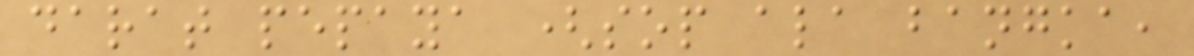darat pepaya (sop ala bangka,
